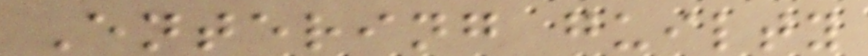Entering guilty
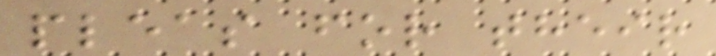pleas for their
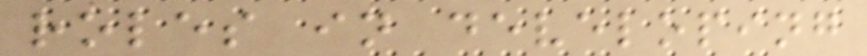roles in developing
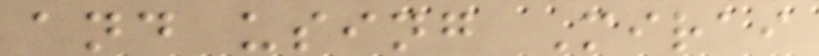and using Mirai
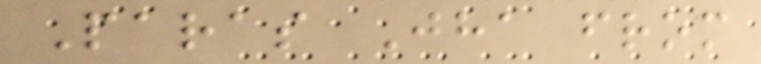Paras Jha from
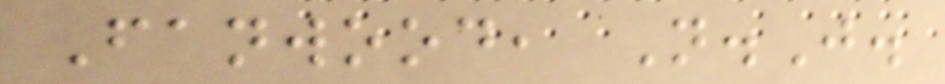Fanwood, N.J.
